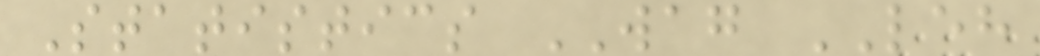Statistics WAG LEH
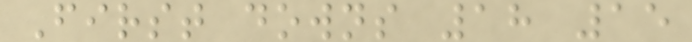First downs 18 15
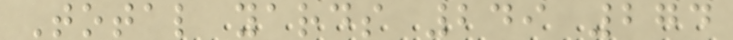Total yards 249 274
